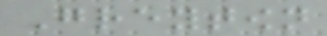Greytown
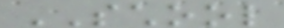SCHOOL
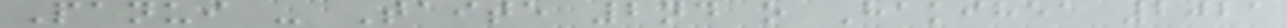Panui - Taite 2nd o Hakihea 2021
